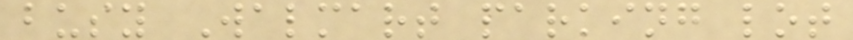busy Walmart parking lot
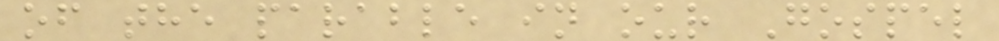of the parable in our Gospel
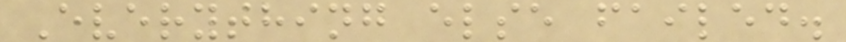Everything else failed.
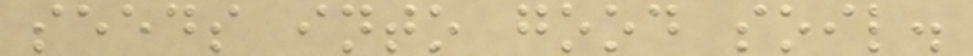seeds into good soil.
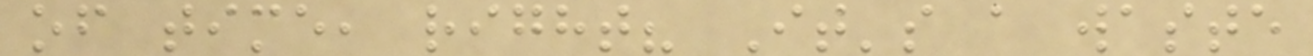of time, right? It's a waste
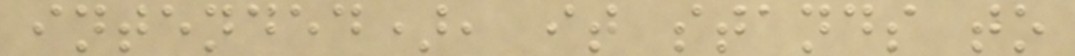intended), it stands to
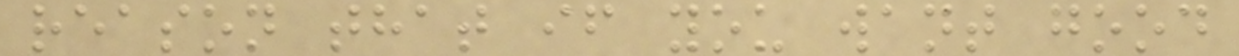reason that if you want good
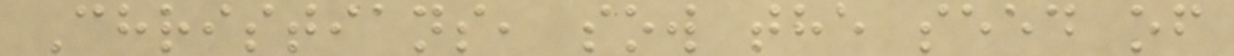Christians, sow the seed of
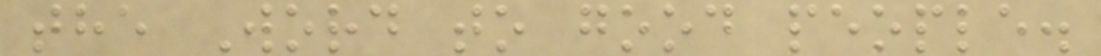the Word to good people.
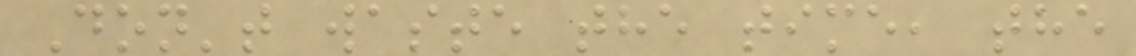Don't waste the time, the
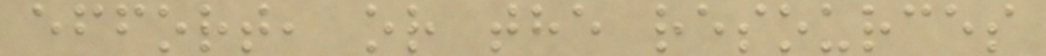effort, or the resources
